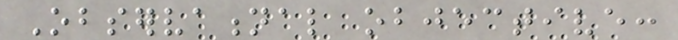Observational objective:
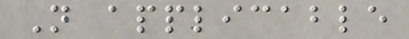Not applicable
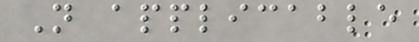Not applicable
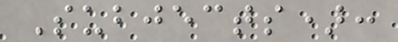Subjects):
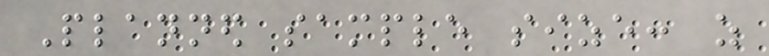Planned sample size: as
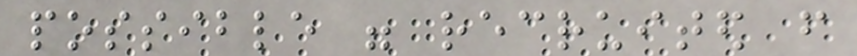possible were recruited from
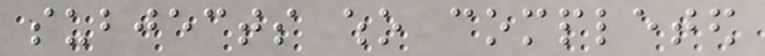subjects who completed
